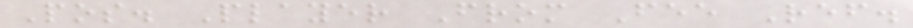Pos. Player From Fee Ref.
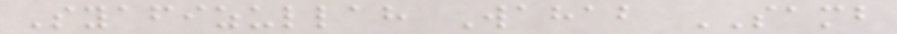Syafizullah Wahab SAMB
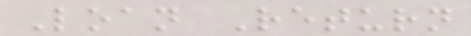Loan Return
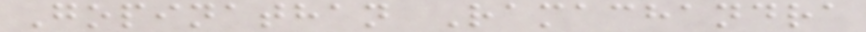Gopinathan Ramachandra
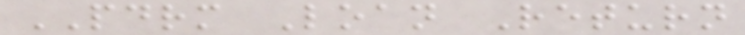PDRM Loan Return
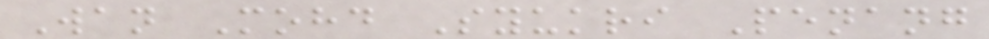Wan Mohd Syukri Penang
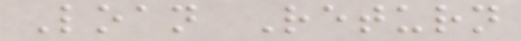Loan Return
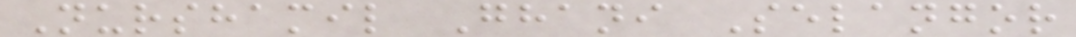Nurshamil Ghani Selangor
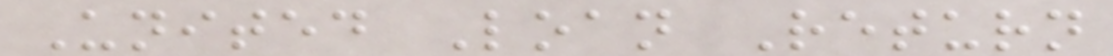United Loan Return
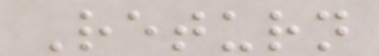Return
